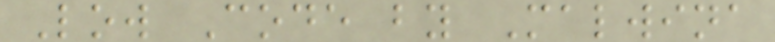Low Code by Malwina
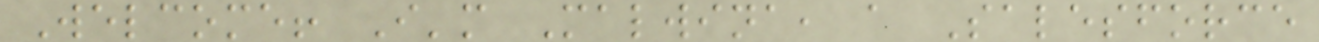Welcome! I'm Malwina, a Salesforce
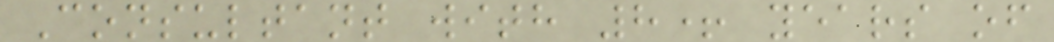Consultant with 8+ years of
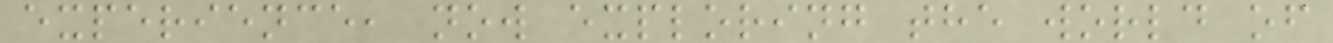experience, now exploring the world of
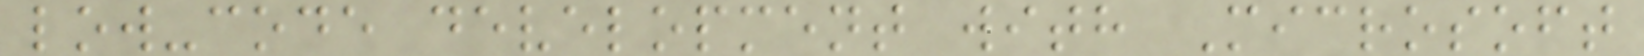low-code development with Microsoft
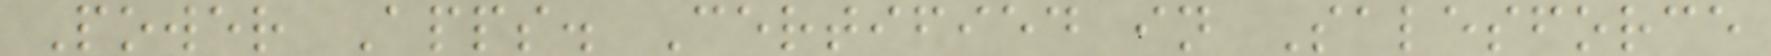Power Apps. Certified in Salesforce
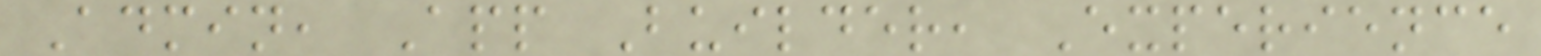Admin, App Builder, Experience
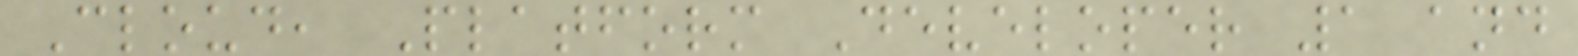Cloud, Platform Developer 1 and
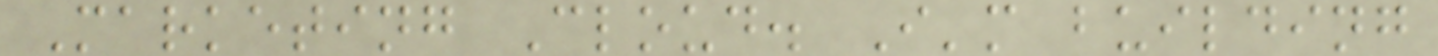Marketing Cloud. I'm building
